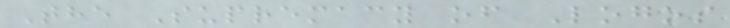The Supremacy of Logos
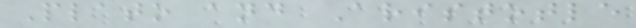Plato and Aristotle
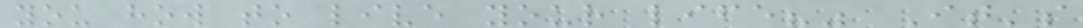you how to live your life?" It's
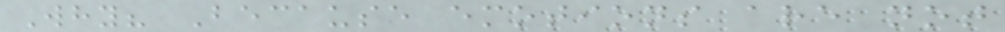Why? Because emotions are not
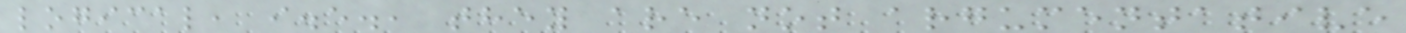logical, i.e., they are not argumentative
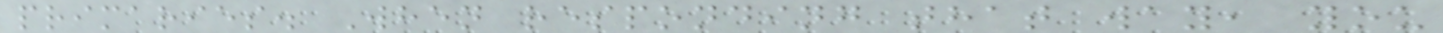primaries. When responding that way, you
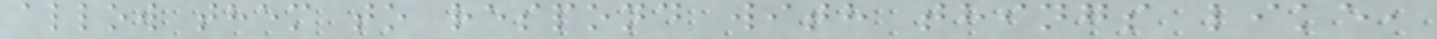allow them to respond with things like,
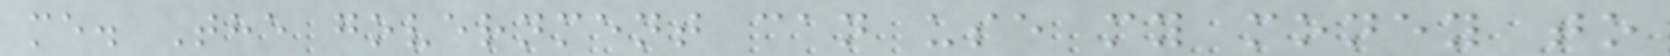me. The government can use my money to
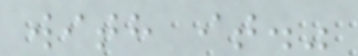with it."
